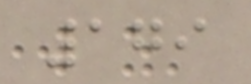179
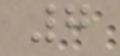7
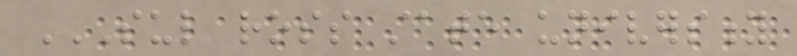SUL ROSS STATE UNIVERSITY
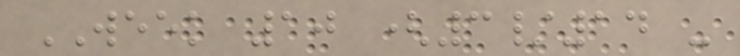WEEK 10 (3/14 -
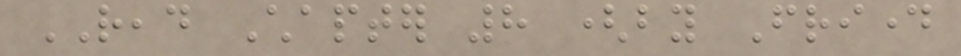READ Chapter 8 (by Friday
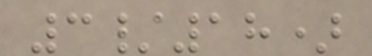3/18)
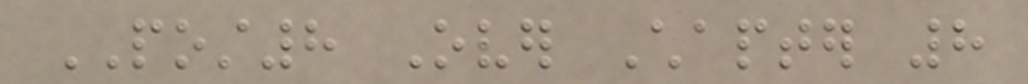POST8 Over Chapter 8
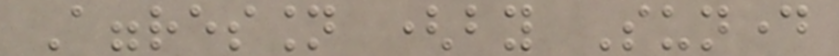Aggression (by Sunday
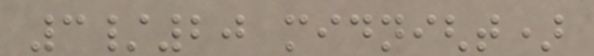3/20 midnight)
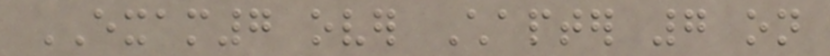EXAM7 over Chapter 7 on
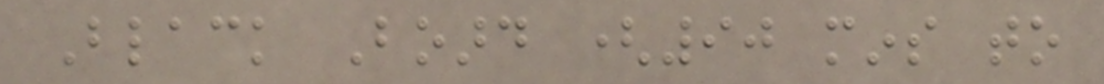Black Board (90 mins to
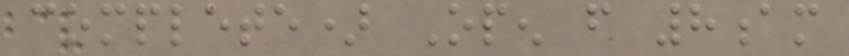complete) Open from 8am
